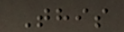This
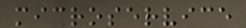microservice
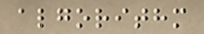algorithm
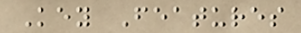Key Features
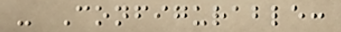- Configurable:
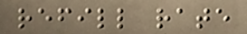refill rate
